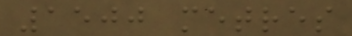1500 metres
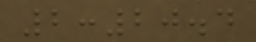2:20.4
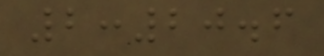2:20.6
